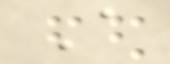A
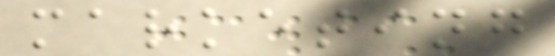marketing
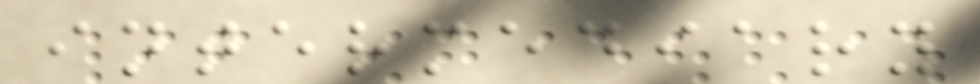intermediary
